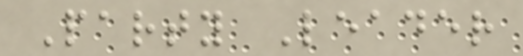Party Leader
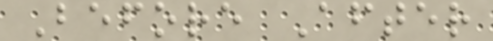Before After
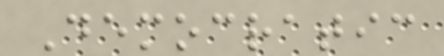Democratic
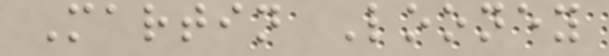Martin Looney
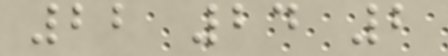22 24 2
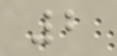2
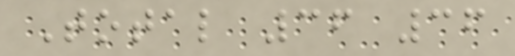Total 36 36
